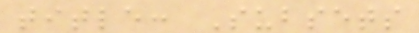title: Subsets
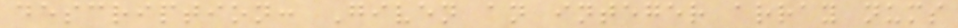description: Given an integer array nums
